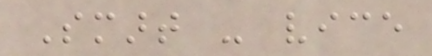Smart - vice
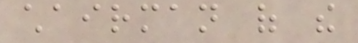chairman of the
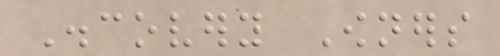Discovery Owners
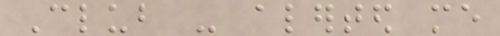Club - alerted me
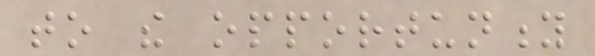to the opportunity
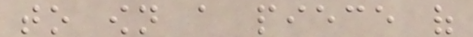to own a piece of
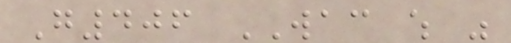G406 WAC which was
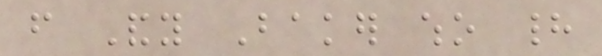from Andy Baker who had
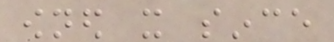owned it since
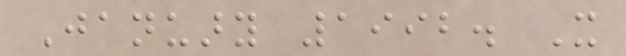January 1992. It
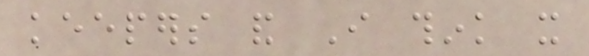keepers and I think it
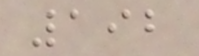192
